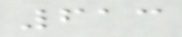613
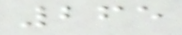265
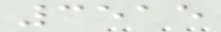3515
